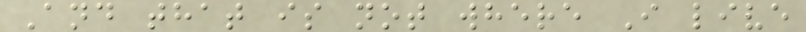And that is not where I live
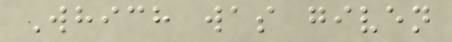Which was given
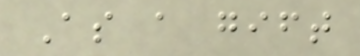As a gift
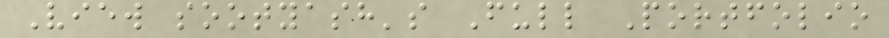View sootyash's Full Portfolio
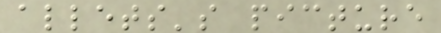allets's picture
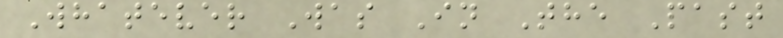Whatever Was In The Past
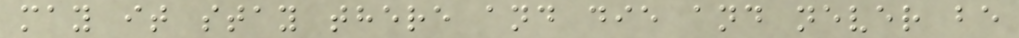may it stay there and die and never be
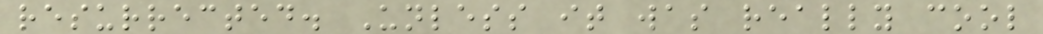resurrected. Unless it was really cool
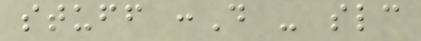stuff :D - slc
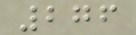276
